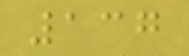137
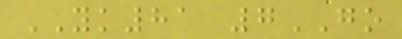YK81 7GO
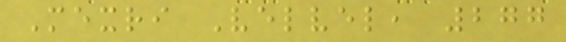Mexri Velvel, 277
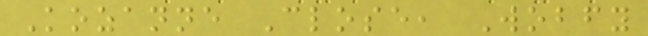Kozanne Close, Wobfy
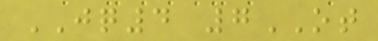JQ4 7OT
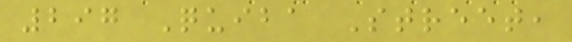297 Quiba Street,
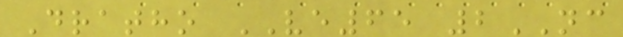Dratho VE65 2NC
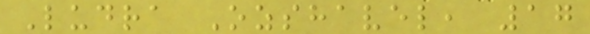Ludra Ozshavel, 17
